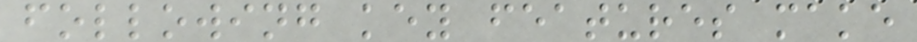following key features make
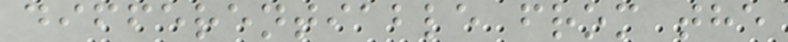differentiable from the
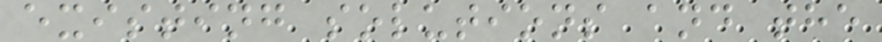existing solutions and the
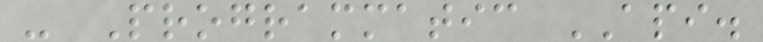- Programmatic API.
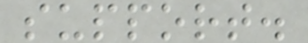support.
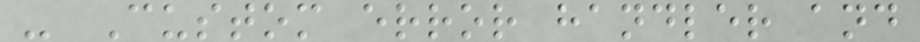- Custom error handler and
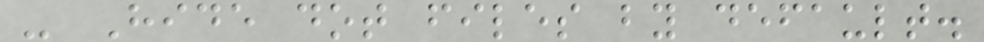- Hide dot files by default.
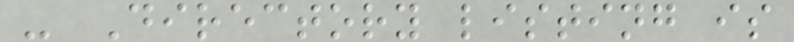- Directory listing is
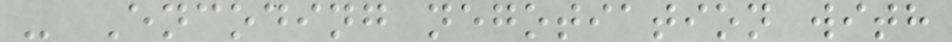- Encoding negotiation with
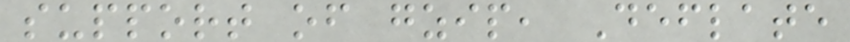support of gzip, Deflate
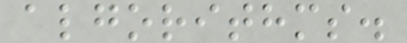algorithms.
